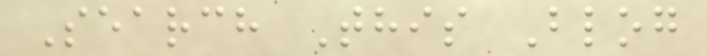Search This Blog
